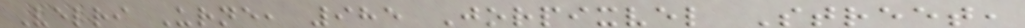Velri Urne, 985 Jorpixvel Street,
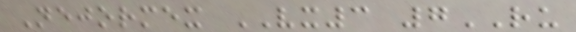Nejormex VX3 7RU
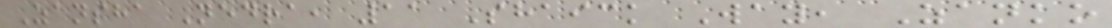Zansha Nedra, 11 Shaick Way, Zanko
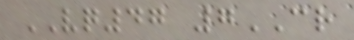VQ47 7CR
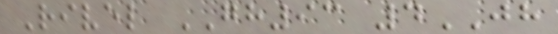Rivel GH93 4JH
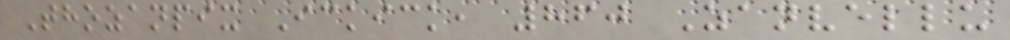Thozanpix Ickick, 860 Zanvellu
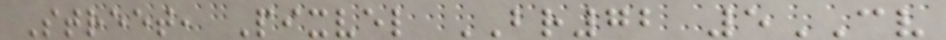Street, Pixvel BR72 5CV
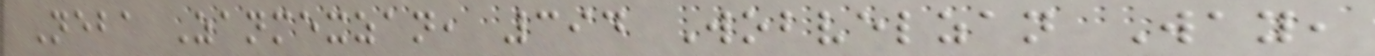Neba Zanmexzan, 394 Wobvelzan Way,
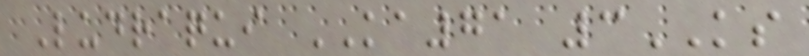Ludraqui KA71 3KS
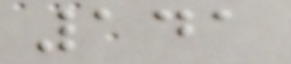141
